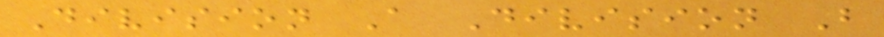Division A Division B
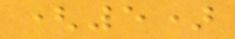(5)
